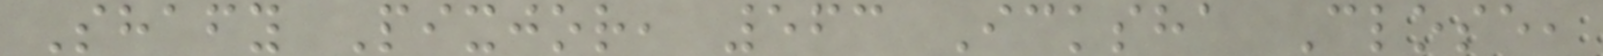Shafy Pixjor, 563 Icksha Close,
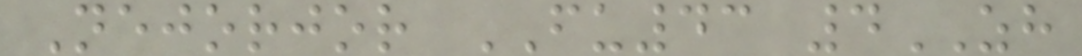Nejorjor FU43 4ZH
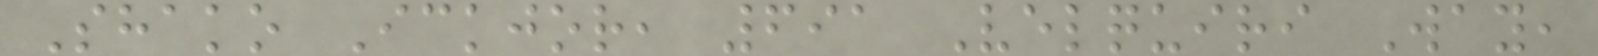Shako Ickjor, 691 Velquiri Way,
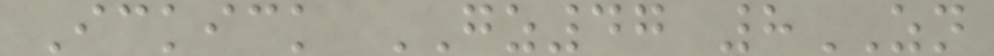Ickick GZ47 8ZN
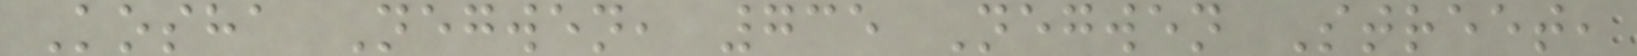Kosha Negwen, 735 Negwen Street,
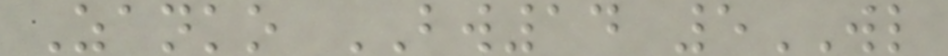Zanko BW14 5WL
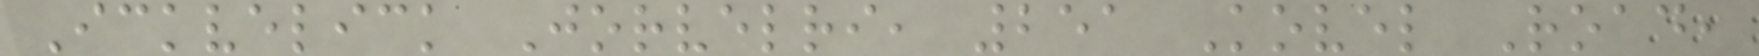Ickvelick Jorvelri, 251 Kovel Road,
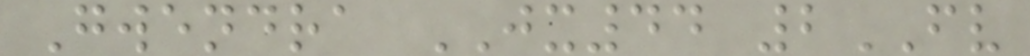Gwendra JX44 2FV
